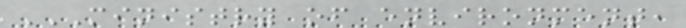MINISTRY OF ENVIRONMENT,
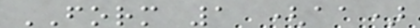FORM 1 (aa)
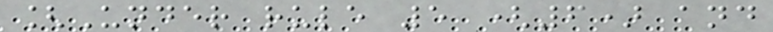[Under rule 5 (6) and
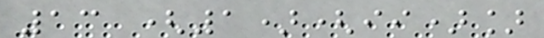13 (1)(ii)]
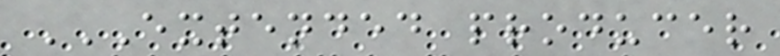EXTENDED PRODUCER
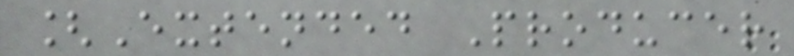[Extended Producer
